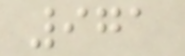971
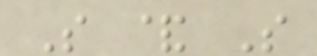S & S
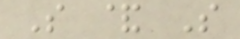S & S
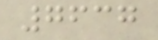7637
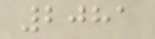2081
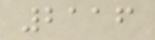2116
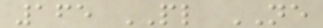165 PL NE
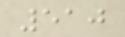510
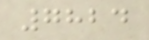7824
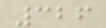326
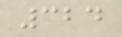324
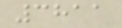3811
